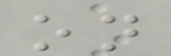on
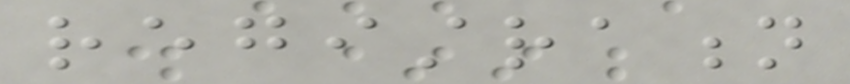registration
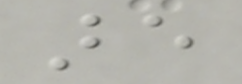are
